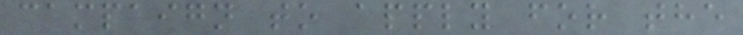campaign to apply for the
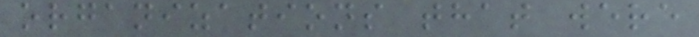organizations that were
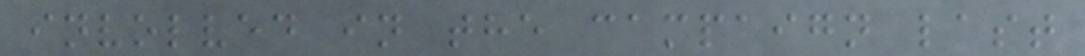involved in the campaign last
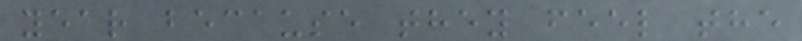year because they feel the
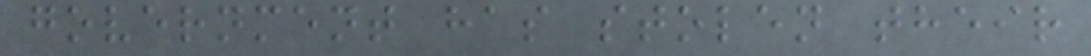government has stolen their
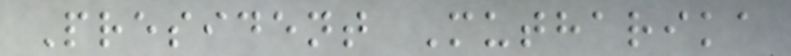President Mutharika
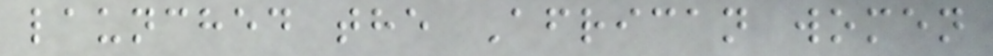launched the African women
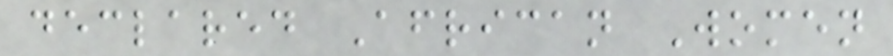declared African Women
